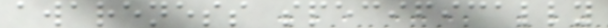awareness specifically
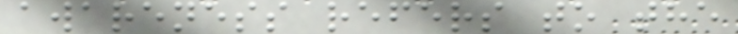awareness refers to the
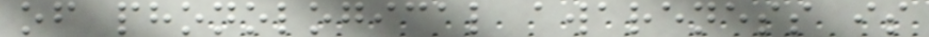of phonological awareness is
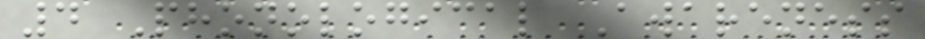4 Phonological Awareness
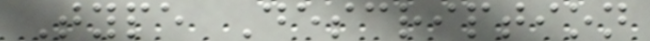Type Description
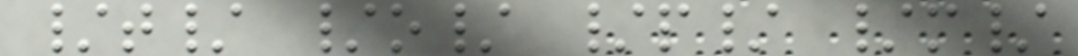/t/ /o/ /p/ /m/
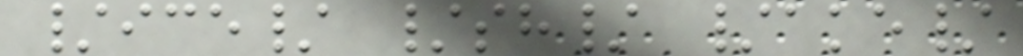/ice/ /sh/ /ake/
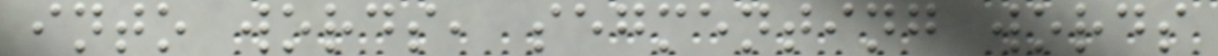into words, segmenting words
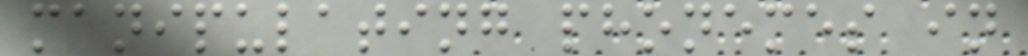manipulating phonemes in
